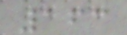163
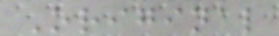Original
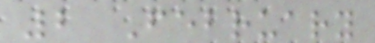2 February
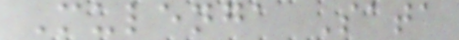Mulenga Sata
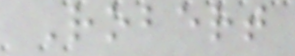Robert
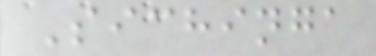Sichinga
